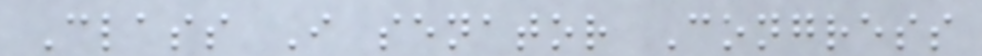Class I senator Congress
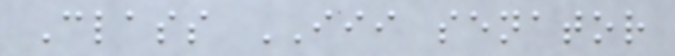Class III senator
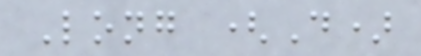Long (D)
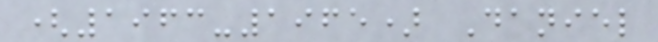(1963-1965) Daniel
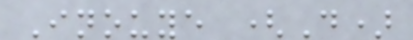Inouye (D)
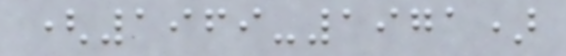(1969-1971)
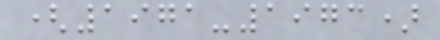(1971-1973)
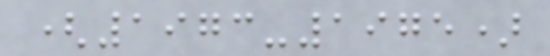(1973-1975)
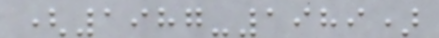(1987-1989)
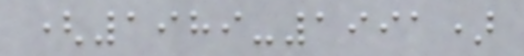(1989-1991)
